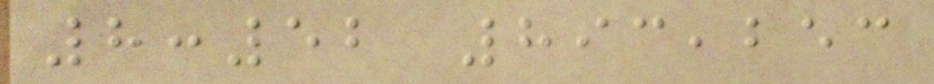8:52 893,253
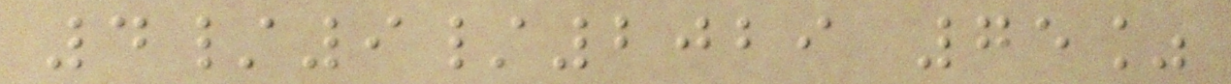4/9/2029 75%
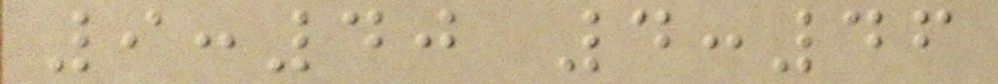9:40 4:46
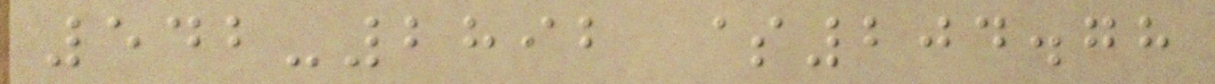542-2892 $204.78
